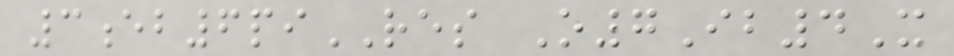3eb6piRES O7Ib4X
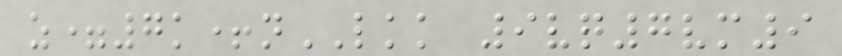z=7k+nLKK 9vq7vm9
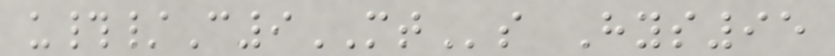u#/C9MTs Hys95
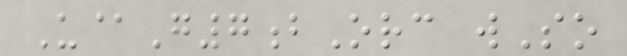U@G7bOrc wSo
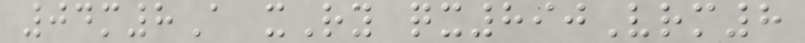04m8A xRy qx890Vrm8
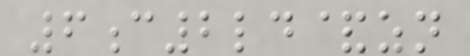6c2ld&zn
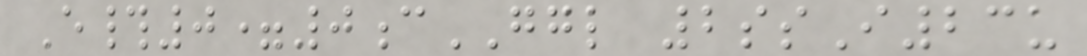E#0=0cGGL 2ssI23u
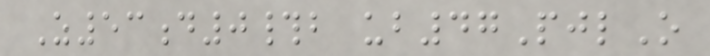Z53d0#b ub47PjlO
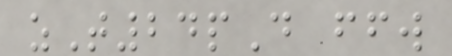zT24pD ffw
